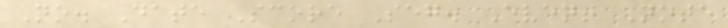No. Date Score Seg. Event Note
